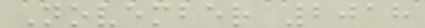November 2018
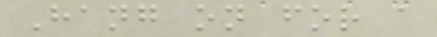Hang on for a
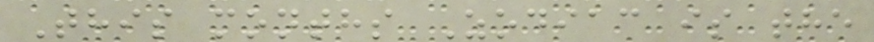This months Zodiac is the
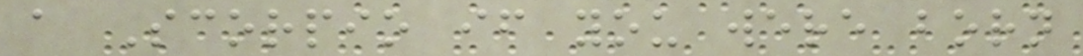a Scorpio if you were born
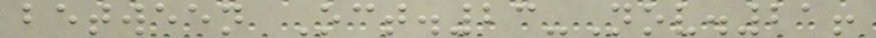between Oct.23-Nov.21!
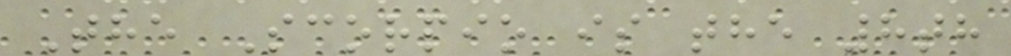The Scorpio is the 8th
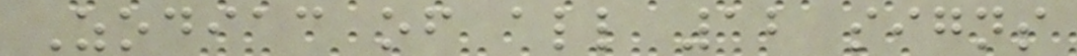Zodiac of all 12 signs
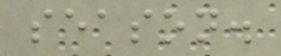season.
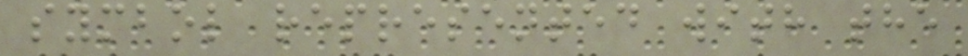symbol represented with the
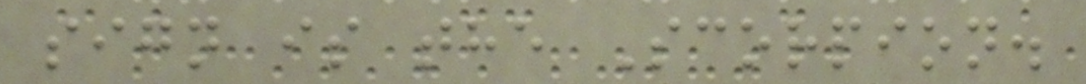sign is the Scorpion.
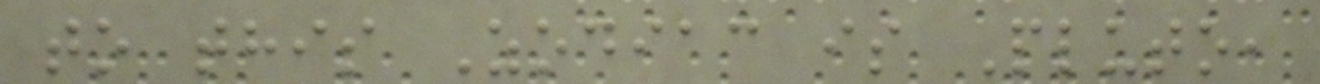to this Zodiac is Pluto,
